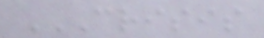CRISIS
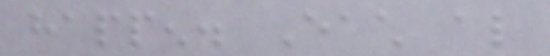happen. Each also
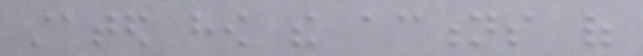stated how the actions of
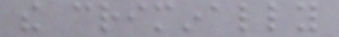the criminally
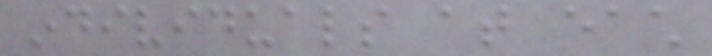individuals at each
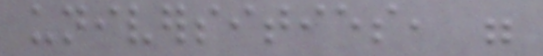universities, were
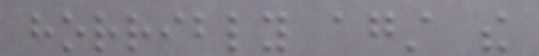horribly against the
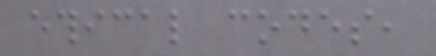ethical codes,
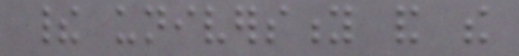their university and the
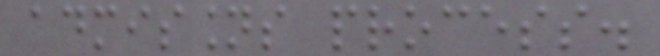admissions process.
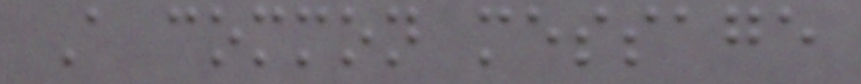A common message
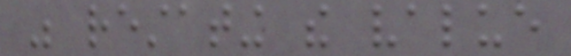was restating the value
